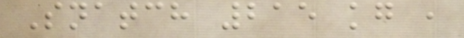Snatch 215 kg ,
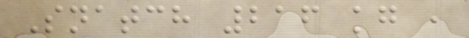Snatch 216 kg ,
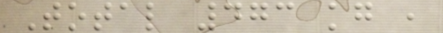Total 473 kg ,
